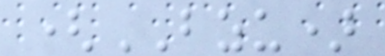(BZU)
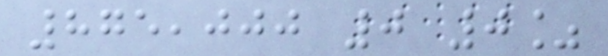875,000 0 0%
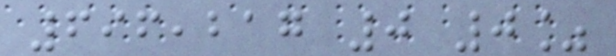696,217 0 0%
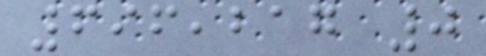696,217 0
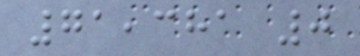71,381 0
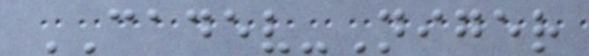CADEV-Niger
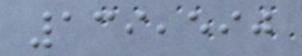139,590
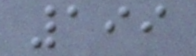199
